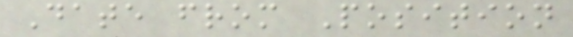Date from Position
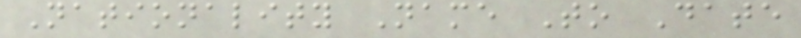Nationality Name To Date
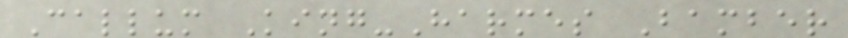Callum King-Harmes Bamber
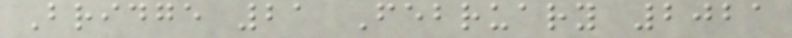Bridge 21 February 2021
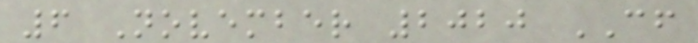6 November 2020 CF
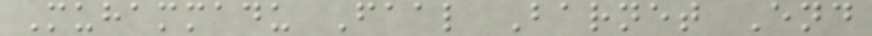Muhammadu Faal Barnet End
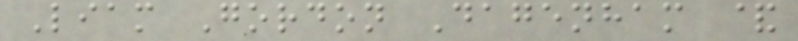Liam Gordon Dagenham &
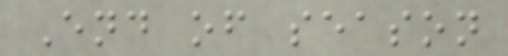End of season
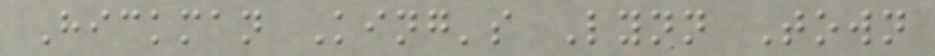Hickman King's Lynn Town
